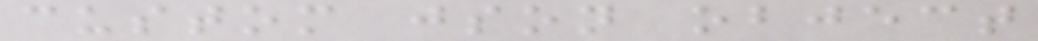custom json object
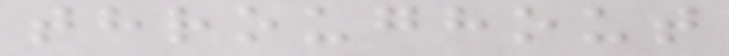throughout
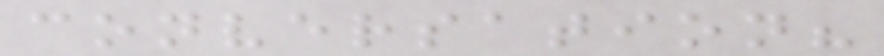conversation?
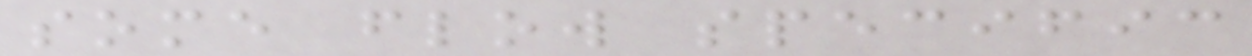some flow specific
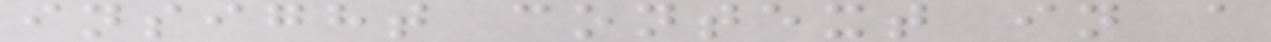insight context in a
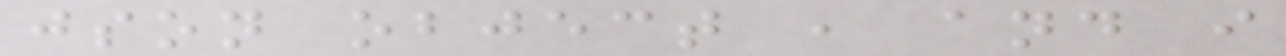json object , and i
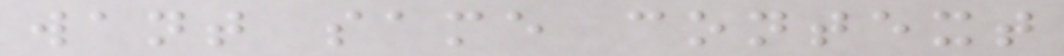want same context
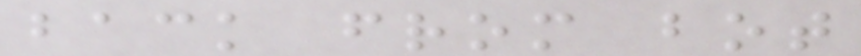back from bot
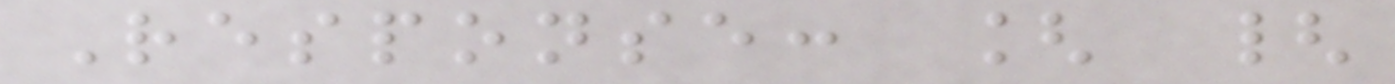Response: [ {
